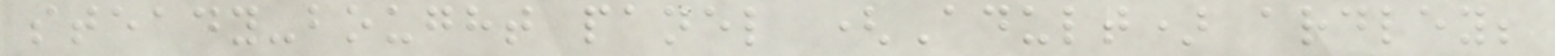steady-bought panel (Adult) ardley;
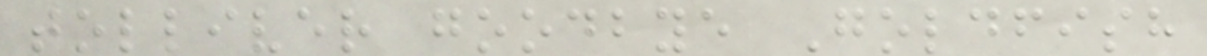tolliver goodbye Goldfish
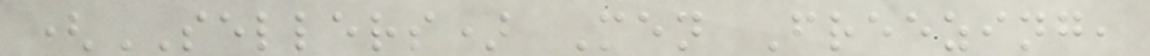(SELLERS) Men Freezing,
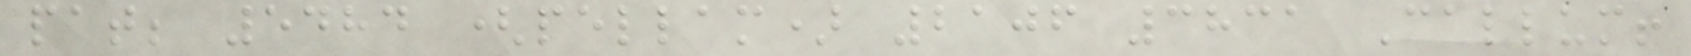pat; 5484 (pellam) 2106 3831 Callum!
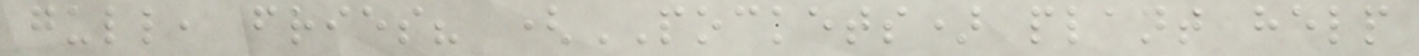gull, fries? (POCKETS) plant help
